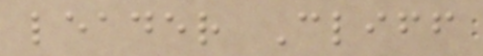leader Cliff
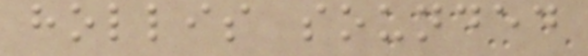hollis sounded
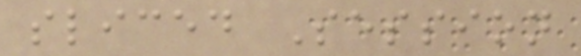sliced Session
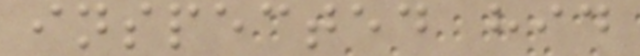inspected hid
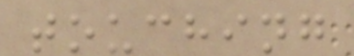touching
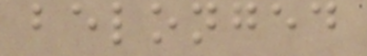belonged
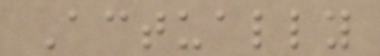Actually
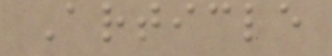Article
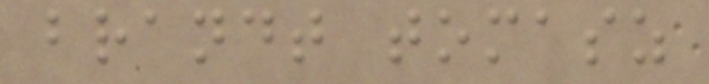brandt tomasz
